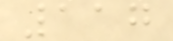117
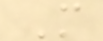M
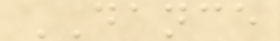DANCE
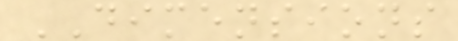DIMENSIONS
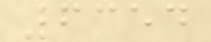6354
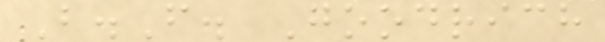B.F. Goodrich
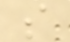s
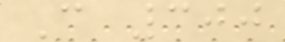C 300
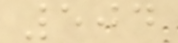504
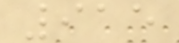915
